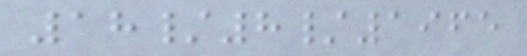18/8/1965
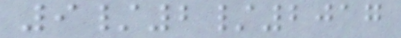9/2/2017
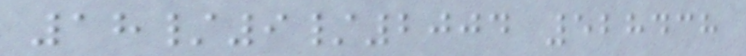18/9/2004 528438
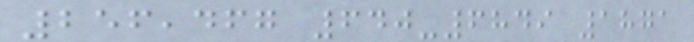256,467 640-6849 1871
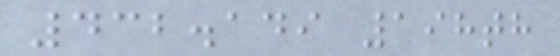432.149 198th
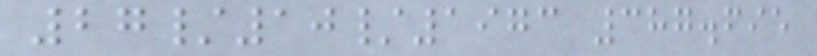27/10/1973 387.695
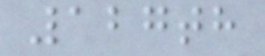127th
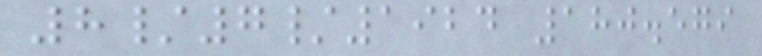8/7/1924 180.579
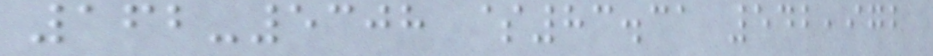162-5308 $83.31 542,972
